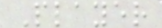Player
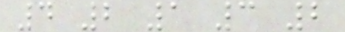4 2 1 3 2
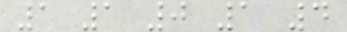1 1 0 1 4
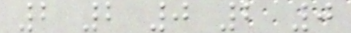2 2 0 2 0
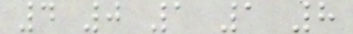4 0 1 1 8
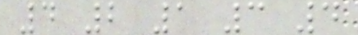4 2 1 3 4
